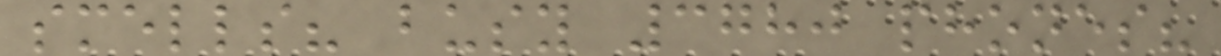smells? busy 3780 phones?
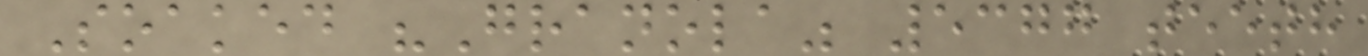Soaked "Granola" 5377 teeth
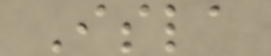Isla
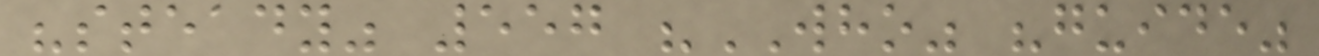"steady" 557 "WHO" "guide"
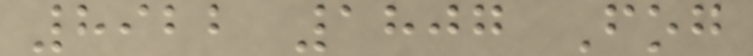8922 1807 Fog
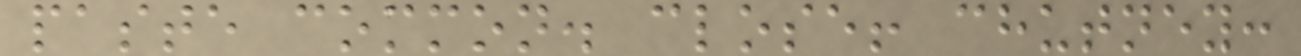paste common. close! chutney:
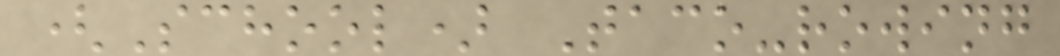(School) Taco-rowing
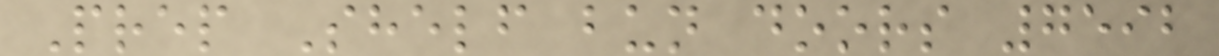Prep Shelf bun doors 7592
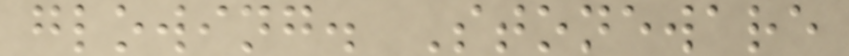glowing. Stoneware
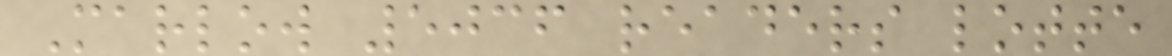Marlow 5036 readers lotte
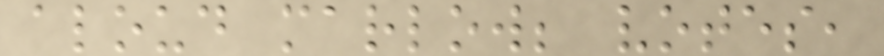aloud marlow; votes,
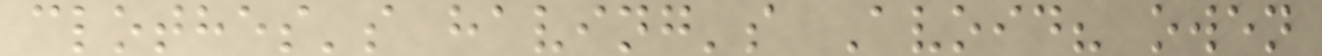clothes's having's Avoid? owen
